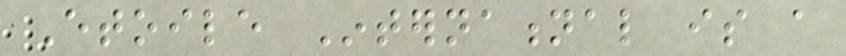Etoile International is a
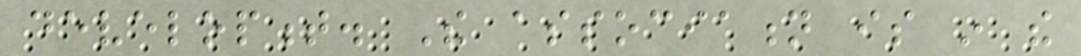development. The association is in the
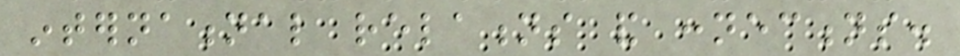international relations and connections.
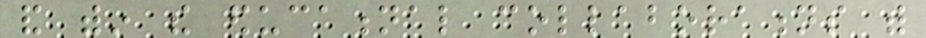and within the educational collaborations with
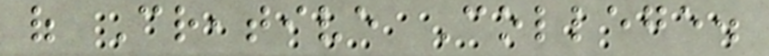of Creative College.
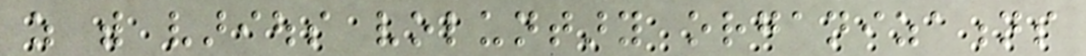as with various voluntary organizations
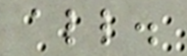all.
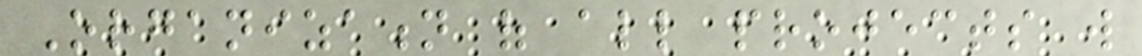Organization of all projects will
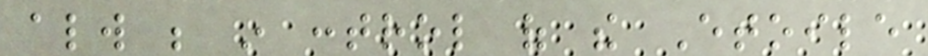always be in control of the Etoile
